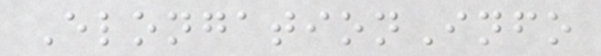ElongationInfo
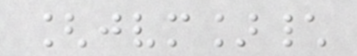[jvm]\
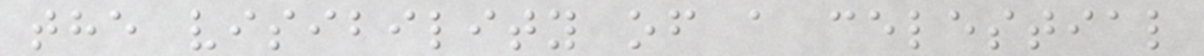the visibility of a celestial
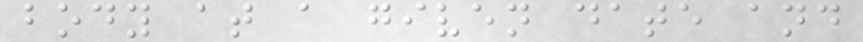body at a given date and
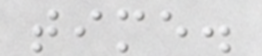time.
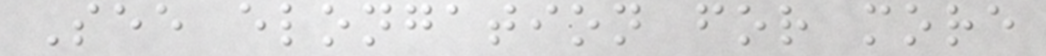See elongation for more
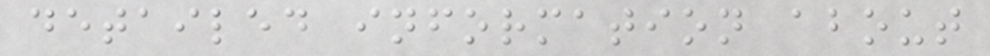detailed information about
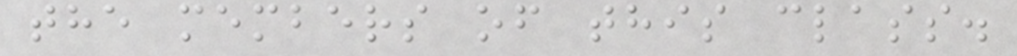the members of this class.
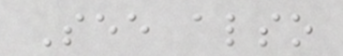See also
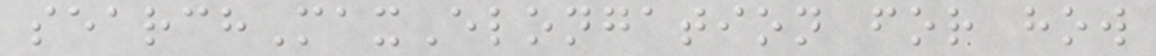searchMaxElongation for how
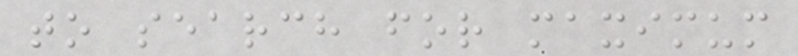to search for maximum
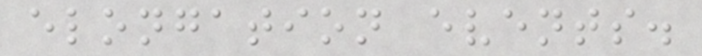elongation events.
